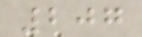207
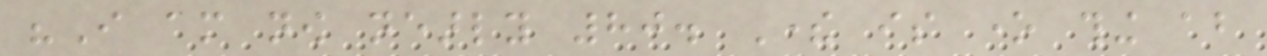"I am now nearly 80. There is one thing about
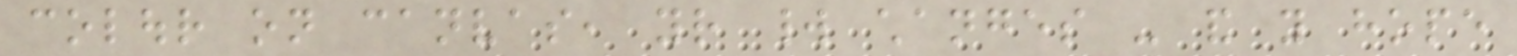colour on canvas, your world changes - and you hope
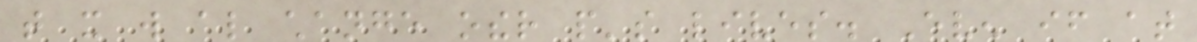that it will also change other people's lives. Even if at
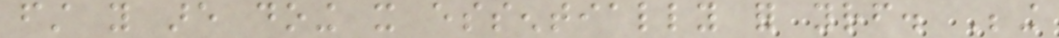first you are doing it essentially for yourself. Being
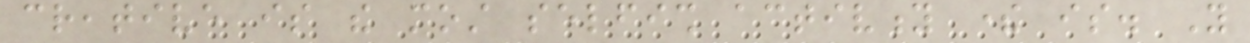creative is the most selfish activity there is. You
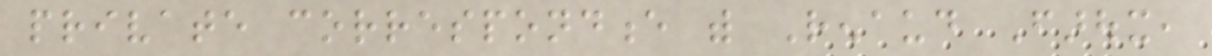private correspondence with Renaud Faroux,
